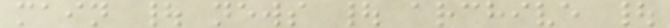main | news | archive |
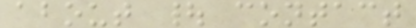about | contact
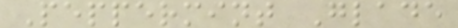Peppermint Glade
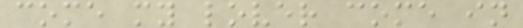come my lover come in
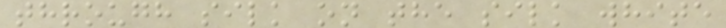through silk on the silk white
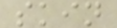skin
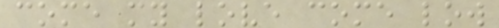come my love come low
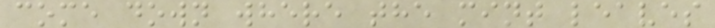come down where the mint leaves
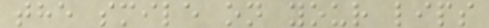the smile on your lips
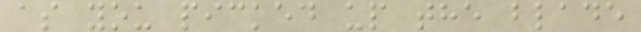as you picked up the blade
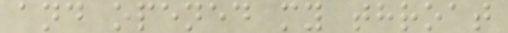and opened my throat
